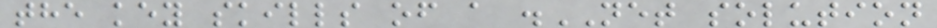the key skills of a .NET solution
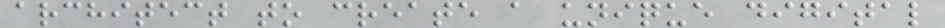architect to create a unique digital
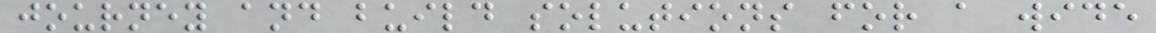journey and build solutions for a wide
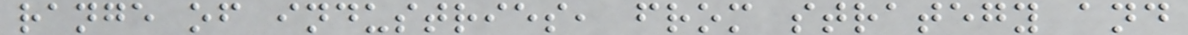range of industries, from strategy and
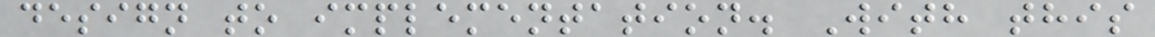design to implementation. With this
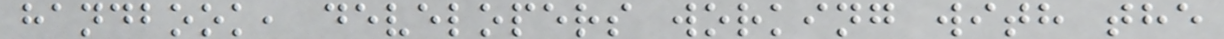handbook, developers working with the
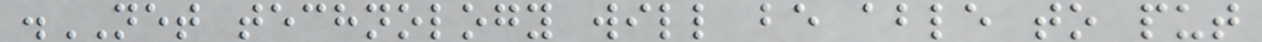.NET technology will be able to put
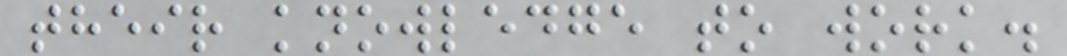their knowledge to work.
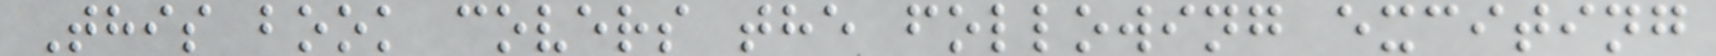This book covers the following exciting
